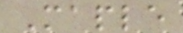Maple
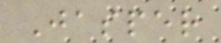Jasper
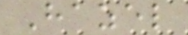Hazel
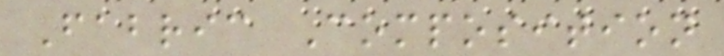Fabric Composition
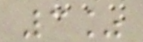3%
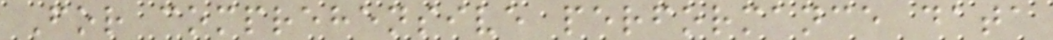For comprehensive performance data
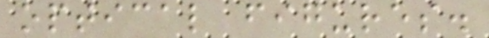optical figures.
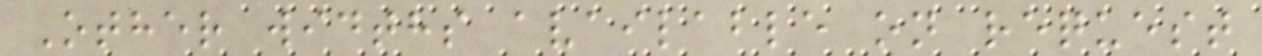Other widths available on request
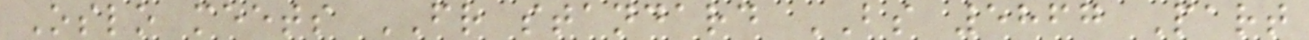Oslo meets FR standard BS 5867 Part
